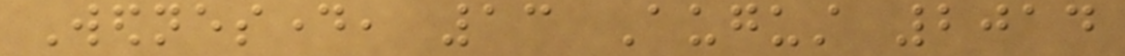Wednesday, 13 August 2014
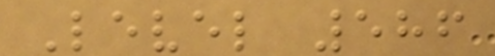Level 586
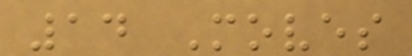14 Moves
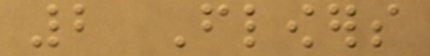2 Flowers
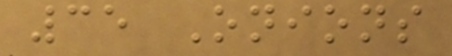35 Onions
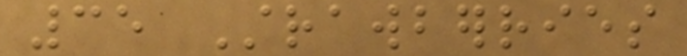35 Strawberries
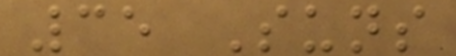35 Suns
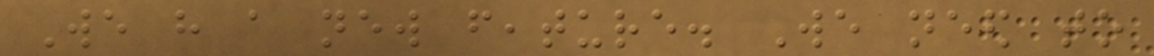We have a new feature. We need to
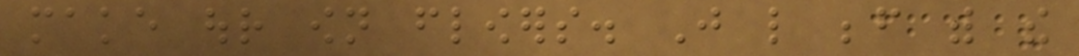make our own flowers. Just like before with the
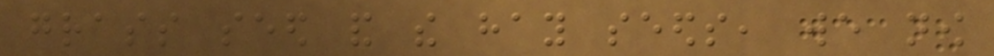grass seed and the hay seeds, we now
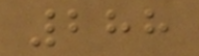288
